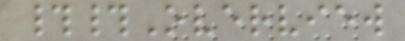##Overview
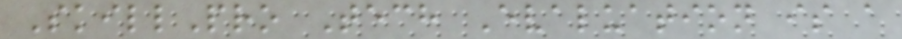SkillPro Tech Evaluation is a
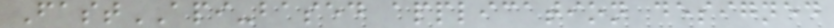FastAPI-based application designed
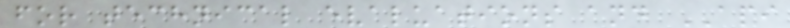for technical evaluations and API
